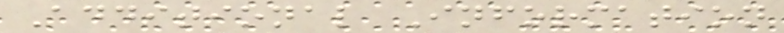Additional Information
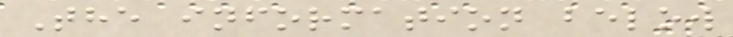The information below
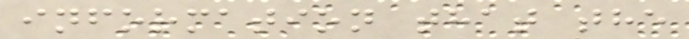information that the
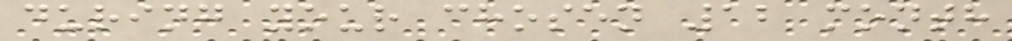during your chosen 12 month
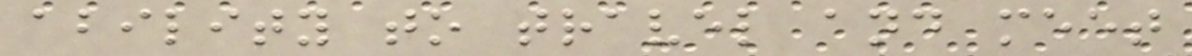ability to travel and meet
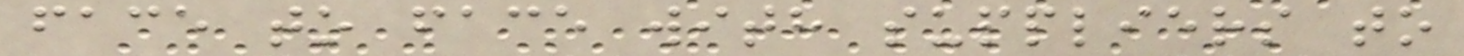face to face with suppliers to
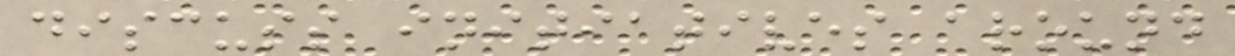discuss initiatives around
